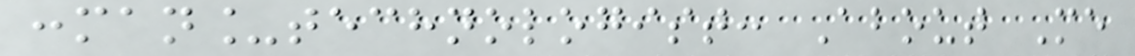:man_technologist: About Me
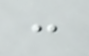:
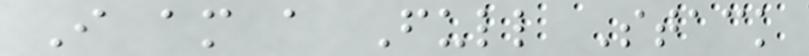I am a Full Stack
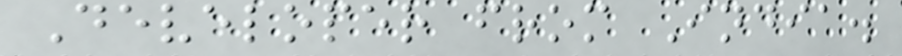Developer from India.
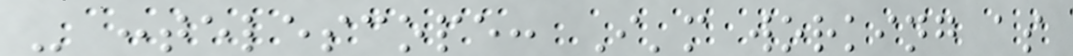- :telescope: I'm working as
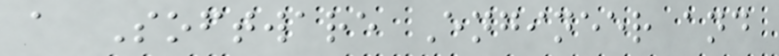a Software Engineer and
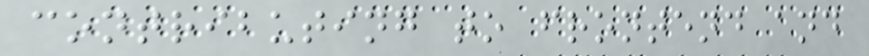contributing to frontend and
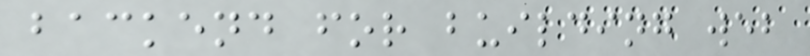backend for building web
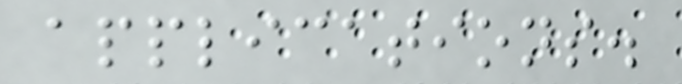applications.
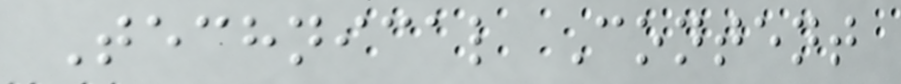Technical Content
